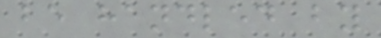be handled by
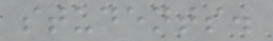students.
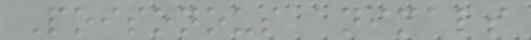Poisonous animals
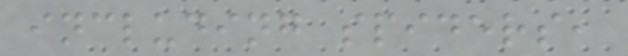including spiders,
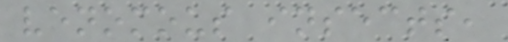venomous insects,
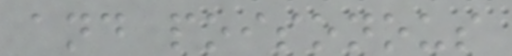and poisonous
